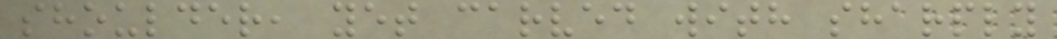shoulder, yet carved with sharply
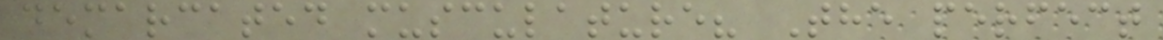demarcated musculature? The perfect
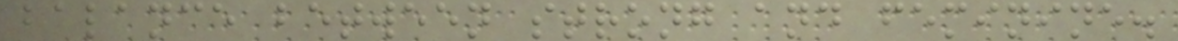balance between strong and feminine.
